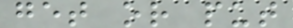get or put
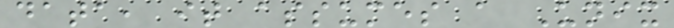data, it assumes a Unix
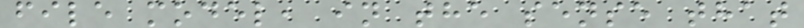file model, in the sense that
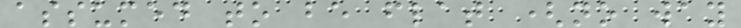assumed to be flat (no way
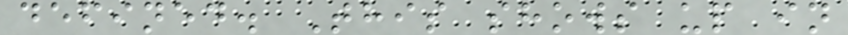defined. This shows up in
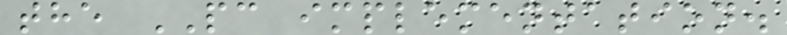the PC implementation.
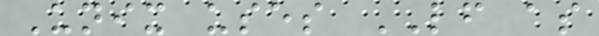Unix uses LF as
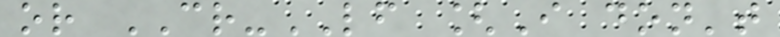or CR-LF [I don't
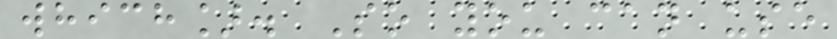which]. So you can use
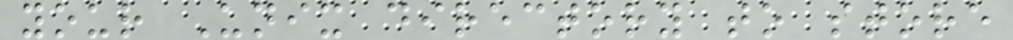your Unix directory to store
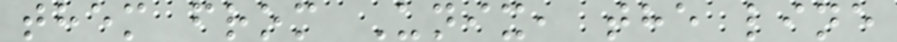them from Unix, the line
